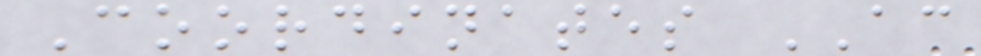Coordinates AC
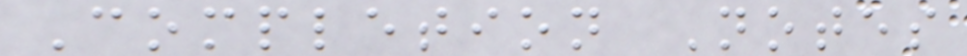Completion Notes
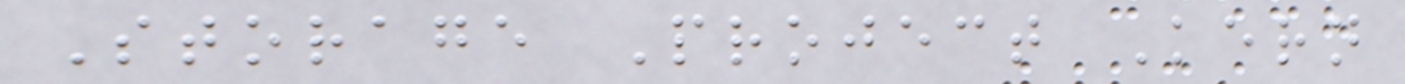Storage Project Kern
